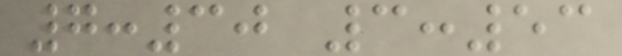7:30 3:53
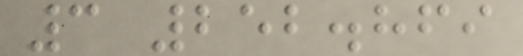3 252.869
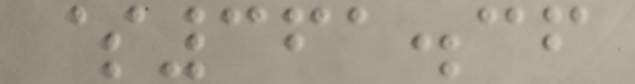$361.36
